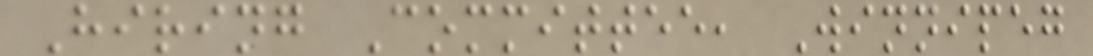Hiring Committee, Winnipeg
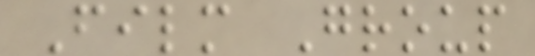Film Group
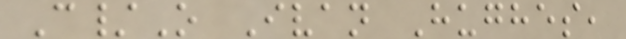C/O Ivan Hughes,
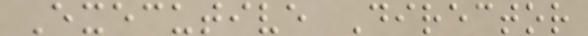Executive Director
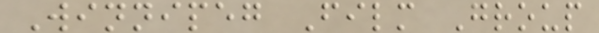Winnipeg Film Group
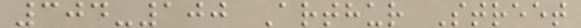304-100 Arthur Street
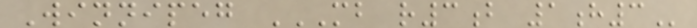Winnipeg MB R3B 1H3
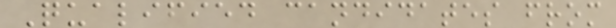Qualified candidates from
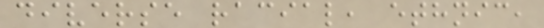diverse racial, ethnic,
